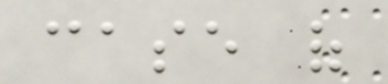case of
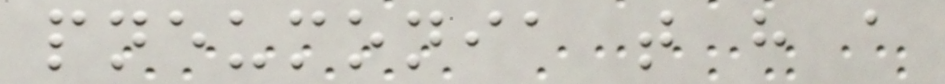pneumonia that have a
